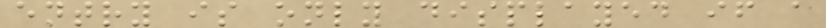entry is only displayed if a
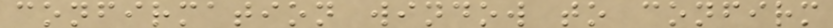confirmation window to confirm
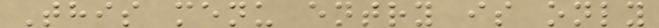This menu entry is only
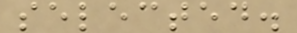selected.
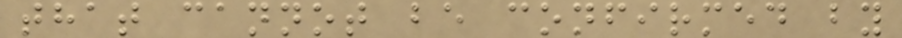that cannot be confirmed by
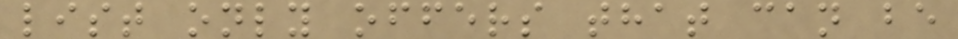list only offers that can be
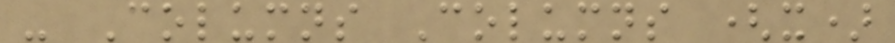- Columns Columns (x)
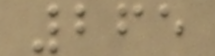265
